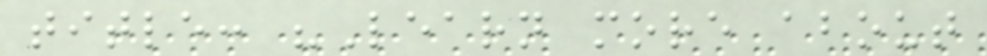title: "Learn more about
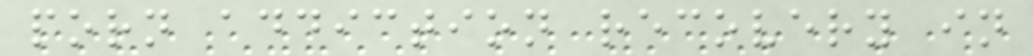porn addiction recovery in
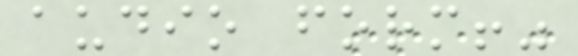audio form!"
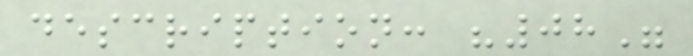description: "08"
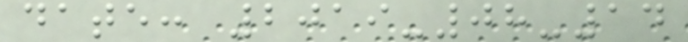date: 2019-08-14
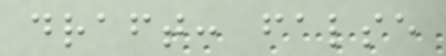draft: false
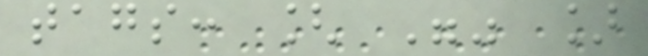tags: [ "" ]
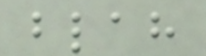blah
